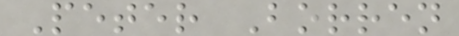Peter Borren
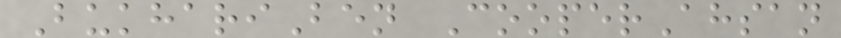BukhariBen CooperAhsan
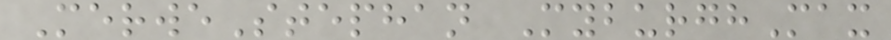MerweStephan MyburghMax
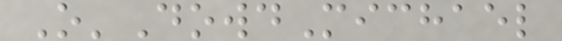O'DowdMichael
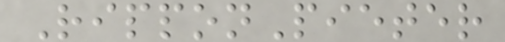RipponPieter
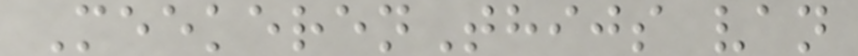MeekerenThijs van
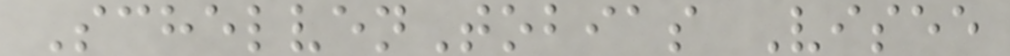SchelvenTobias Visee
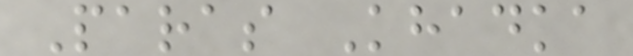Paras Khadka
